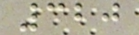320
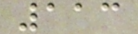113
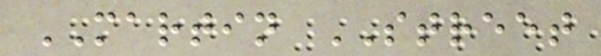MARTIN STREET
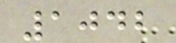1042
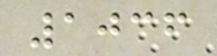1036
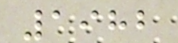1982
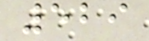529
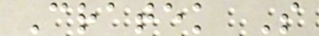Cratek S
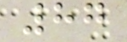87
